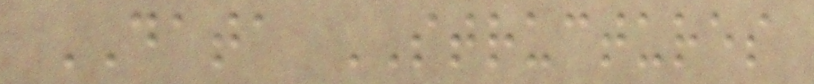DATA STRUCTURES
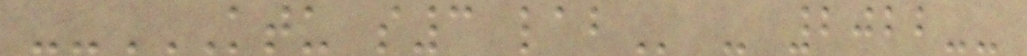--KTU S3 LAB - 2022--
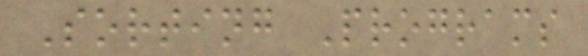Sorting Programs
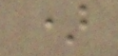)
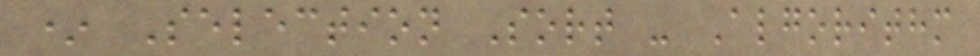* Selection Sort - Algorithm
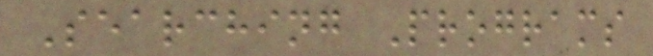Searching Programs
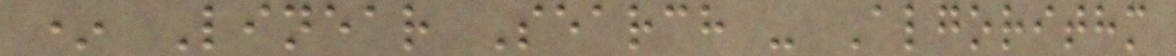* Linear Search - Algorithm
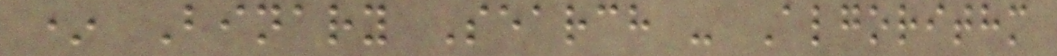* Binary Search - Algorithm
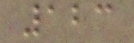123
